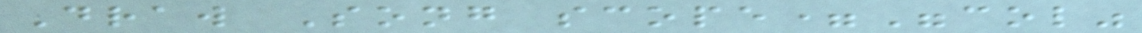Draw Song scope="col"
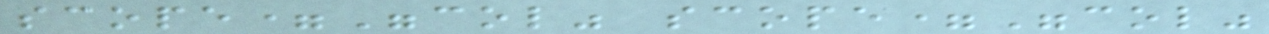scope="col" scope="col"
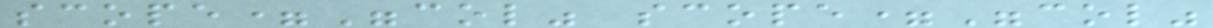scope="col" scope="col"
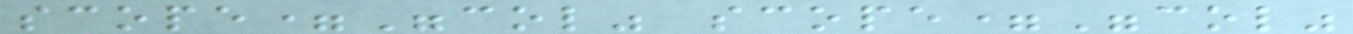scope="col" scope="col"
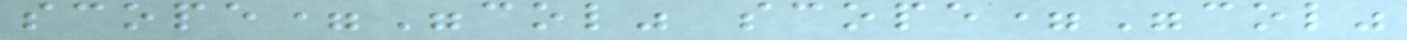scope="col" scope="col"
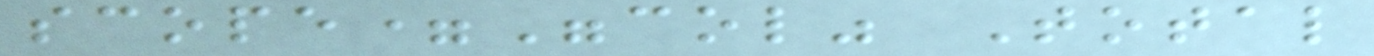scope="col" Total
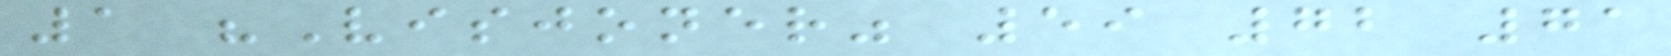1 "Visjoner" 59 72 71
